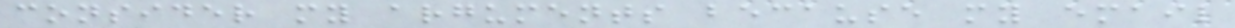consider my arguments because my email
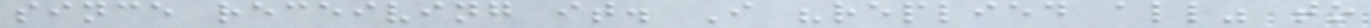since receiving it. I "replied all" to
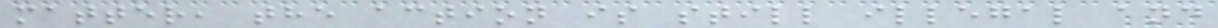matter, the action is still illegal and
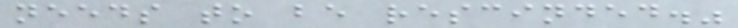needs to be rescinded."
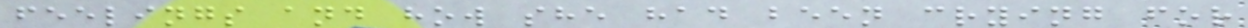feelings and how she had been crying for
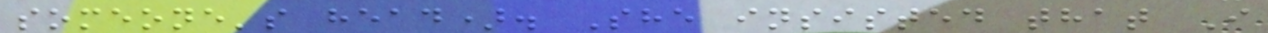someone's head). She insisted that I
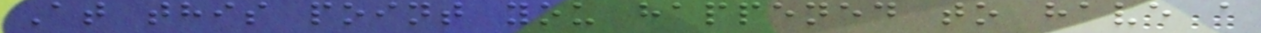At this point you happened to have a
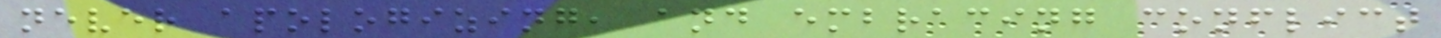never apologizing, and embracing conflict
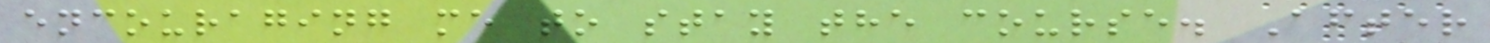encouraging me to stay the course. After
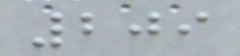209
